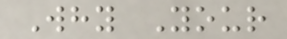Why Your
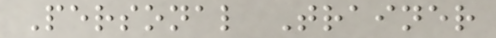Personal Trainer
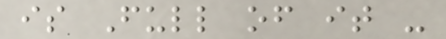is Full of it -
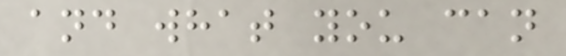and what you can
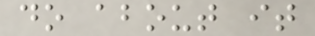do about it
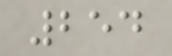254
